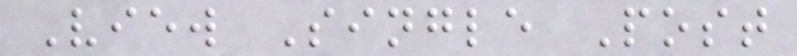View Single Post
